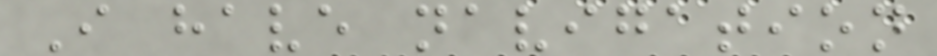I have navigation
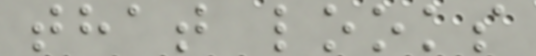that looks
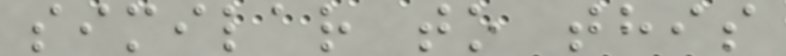similar to this
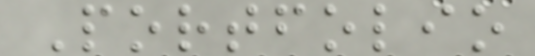Portfolio
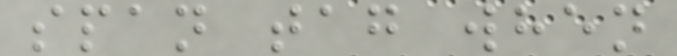span tag when
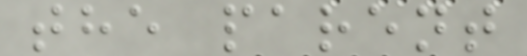the parent
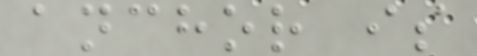anchor is
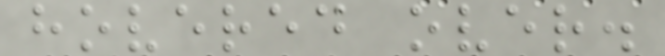hovered over.
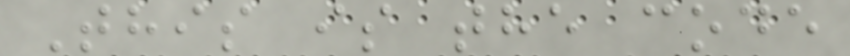This is the code
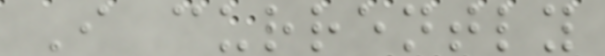I currently
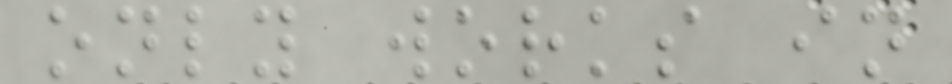only works in
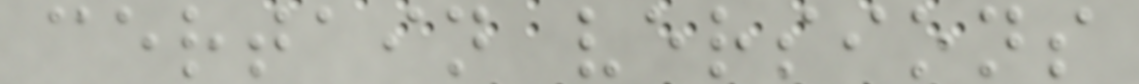certain versions
